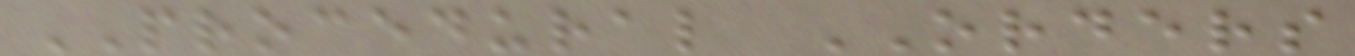PROCEDURAL ORDERS
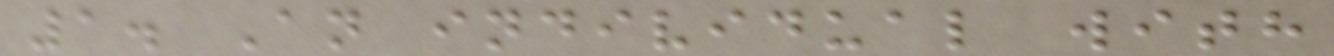1. An individual with
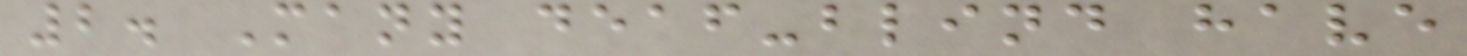2. Many deaf-blind have
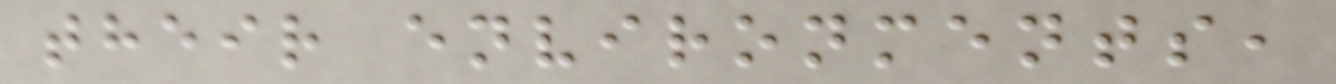their environments,
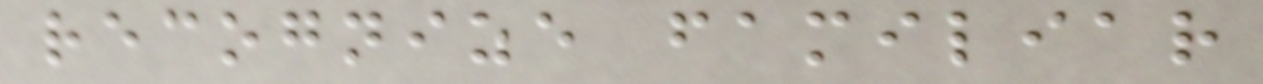recognize familiar
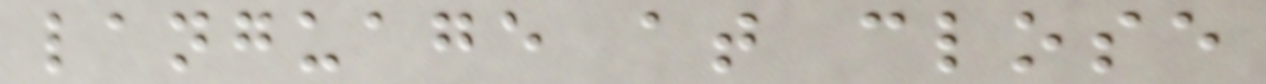language at close
